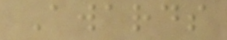Awards
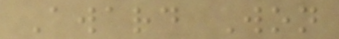Award Won
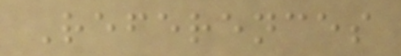References
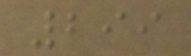299
